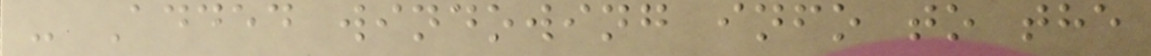- Added windowing info to the
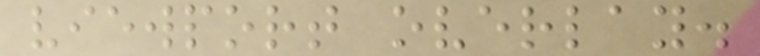viewport overlay.
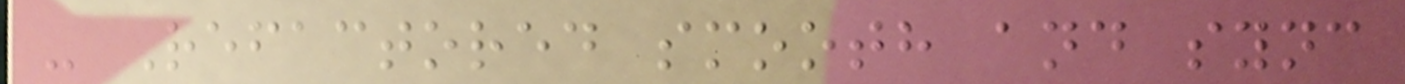- Refactored smooth and sync
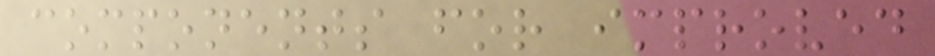components for improved
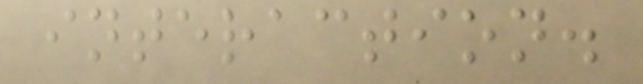interaction.
